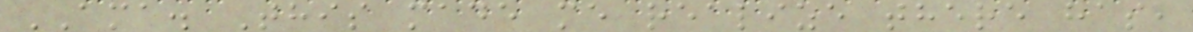AMA. This made me realize there has,
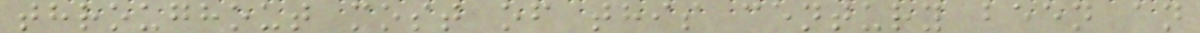throughout most of this century been an
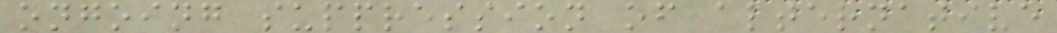ongoing suppression of alternative
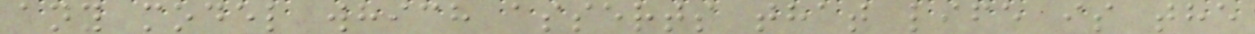any model which asserts that life is the
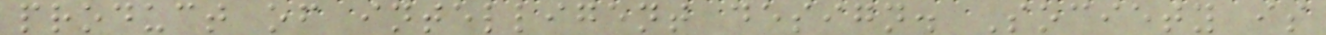product of intelligent design. Society is
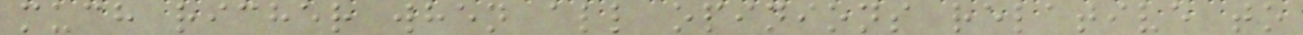much richer when all opinions relative to
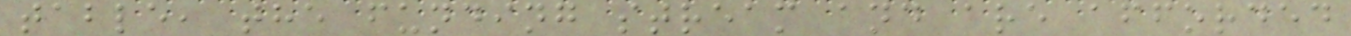table, the funding stream and are afforded
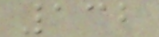132
